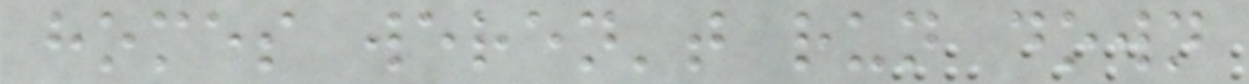homes weren't run down
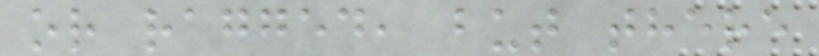or ragged, but there
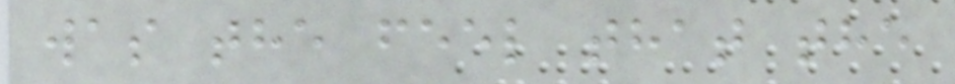was the feel that the
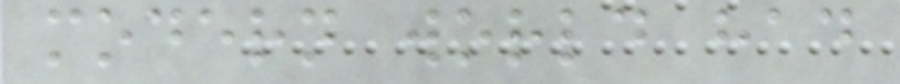modern world had
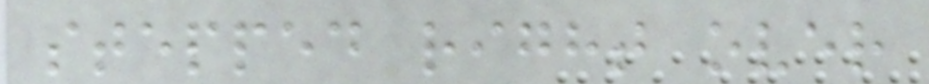stepped right over
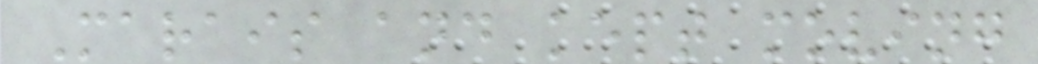Marais and kept moving
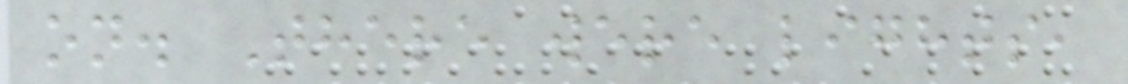on. There were lights,
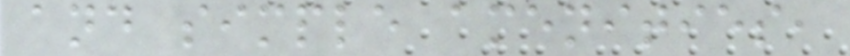and simple amenities,
